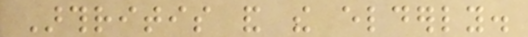Arthritis and the elderly.
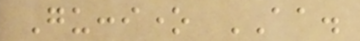Guccione AA.
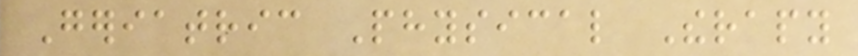Geriatric Physical Therapy
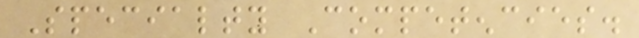Specialty Competencies.
